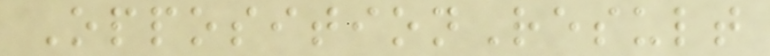OppositionResult
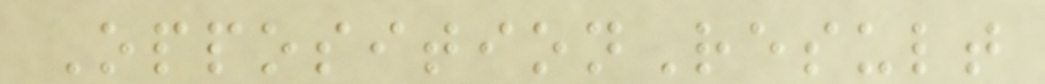OppositionResult
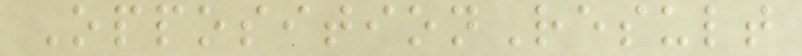OppositionResult
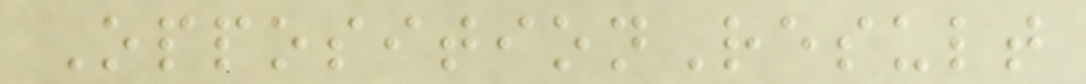OppositionResult
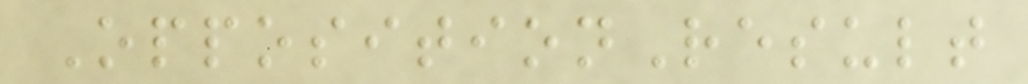OppositionResult
